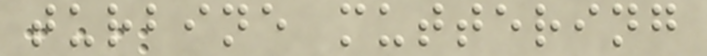turbine muttering
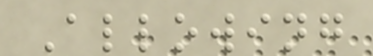Allowing
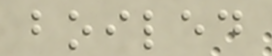boiled
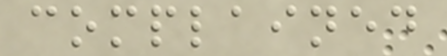complained
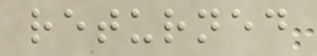returned
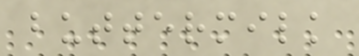buttermilk
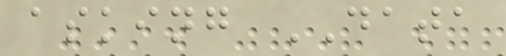asking DATA
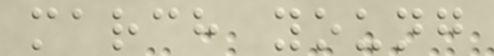march young
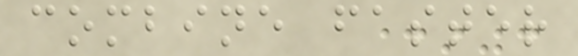combine faster
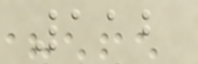112
